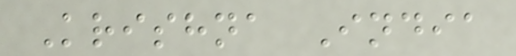Krishna India
